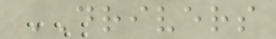DRIVERS
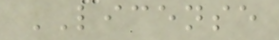LICENSE
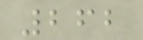262
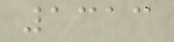1313
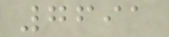7691
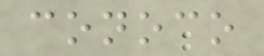conoco
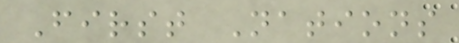First Nations
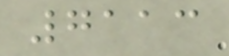7113
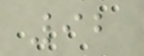92
